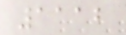1112
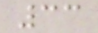33
